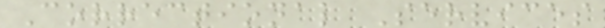Correctional Services
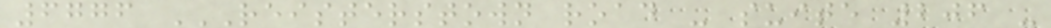6776 REISTERSTOWN ROAD - SUITE 206 -
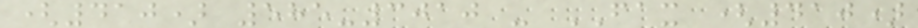(410) 585-3010 - FAX (410)
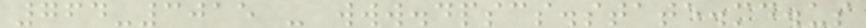764-3015 - www.dpscs.state.md.us
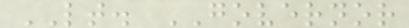LT. GOVERNOR
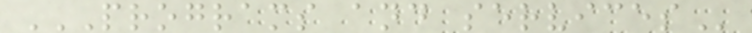PROGRAMS AND SERVICES
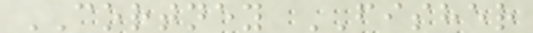CORTNEY FISHER
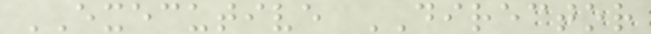EXECUTIVE DIRECTOR
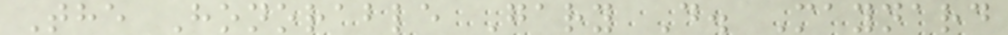The Honorable Gary D. Maynard
